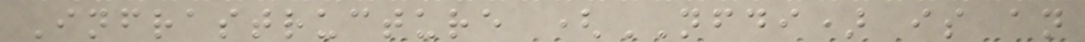Infrastructure (NFDI) is an
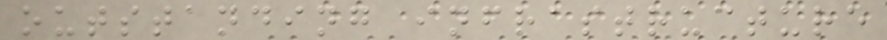outstanding infrastructure
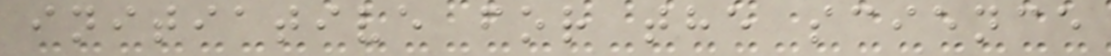initiative for the science
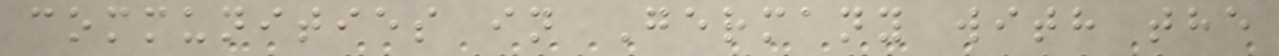communities in Germany with the
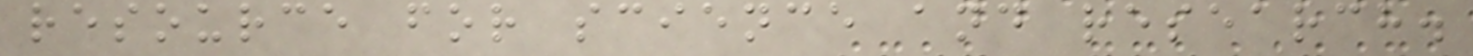resource for science and research.
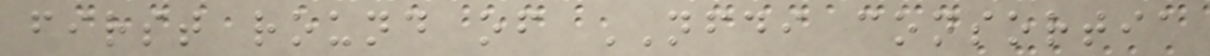first round of NFDI consortia
